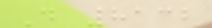D 8132
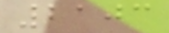2103
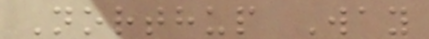Northup Way
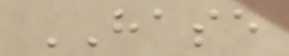HASE
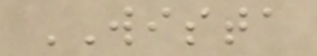WISTA
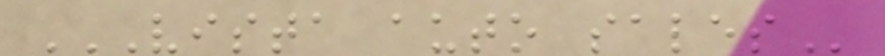VISTA AUTO SALES
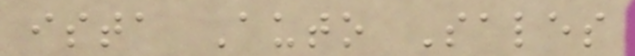ista Auto Sales
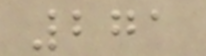271
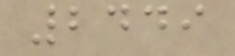2449
